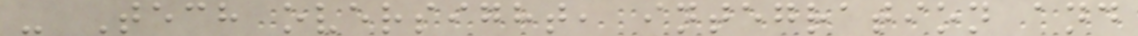- Tech oversight, integration and
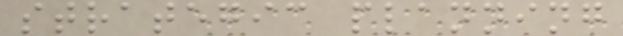strategic planning
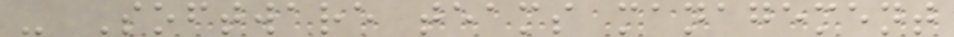- Software teams management
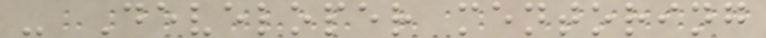- Developer mentoring
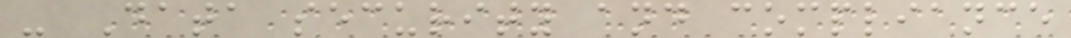- Data security and compliance
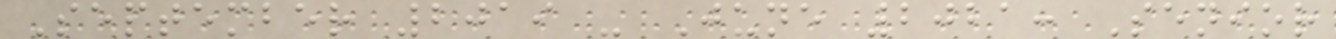September 2019 - June 2021: Senior
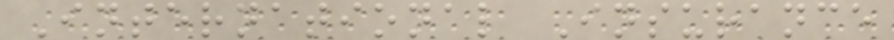International Insurance
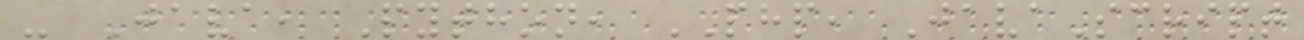- Java, Python, PHP, JavaScript
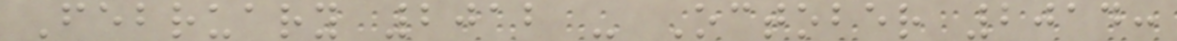February 2012 - October 2014:
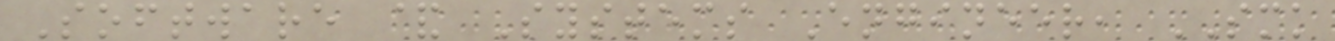Software & Systems Engineer, SMK
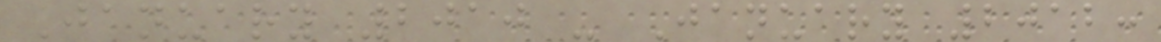January 2010 - January 2012:
